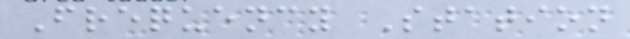Frequency Station
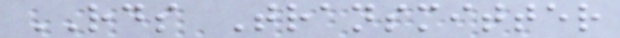RDS Transmitter
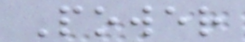Power
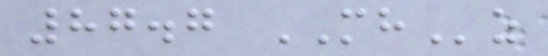87.7 MHz
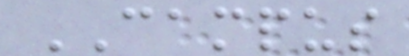CAMPUS
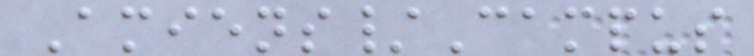Amiens/Campus
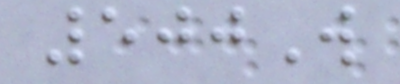500W
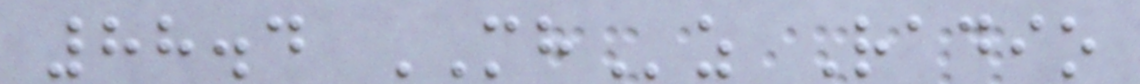88.4 MHz Radio
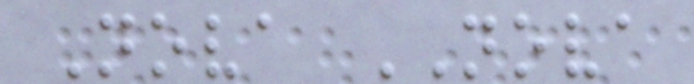Nova NOVA
